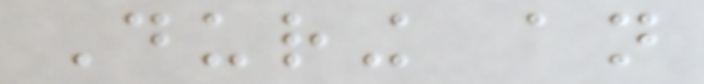During an
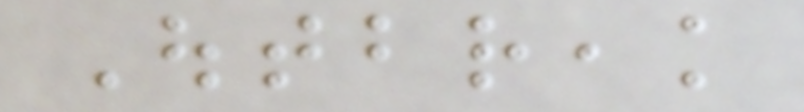Outbreak
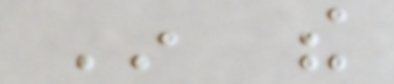In the
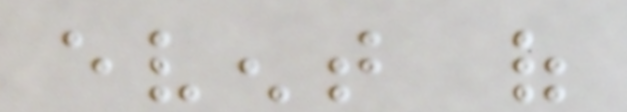event of
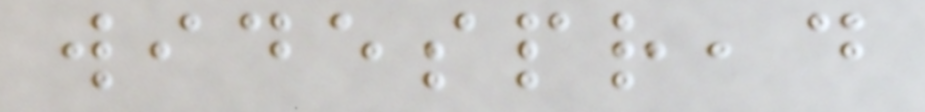widespread
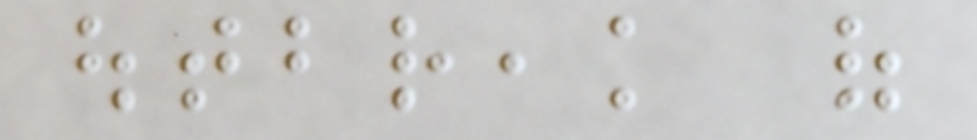outbreak of
